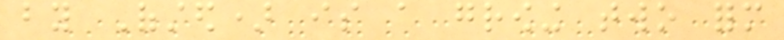by Ofsted) is a growing two form
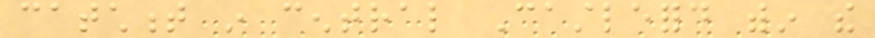catchment in central Castleford within the
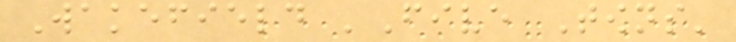Wakefield 'Five Towns'
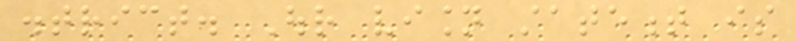district. Our vision statement is
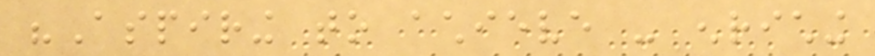"Aspiring to achieve - enriching
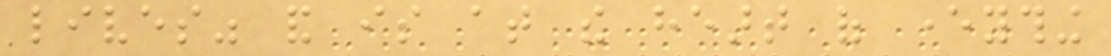lives" and is at the heart of everything
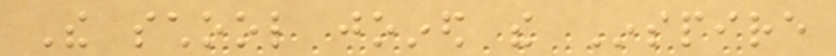The school joined the Inspire
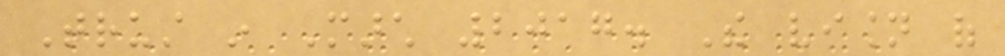Trust in March 2017. The vision of
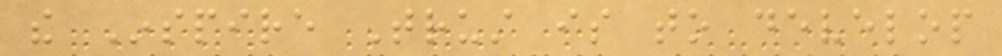the Inspire Trust is to develop
